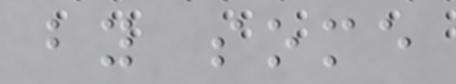by some
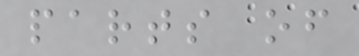parts of
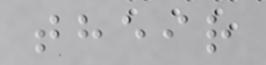their
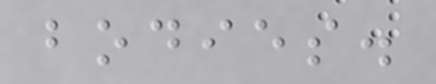bodies.
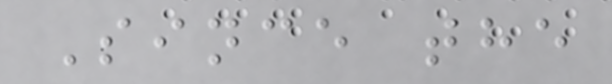Since the
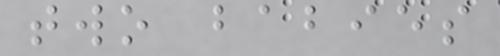two babies
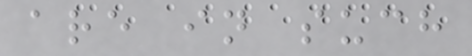are in such
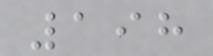198
